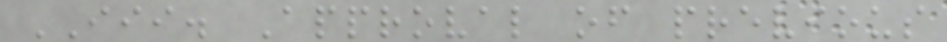III. Approval of previous
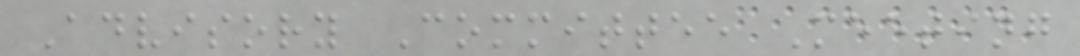Advisory Committee Meeting
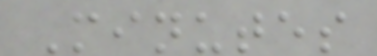Minutes
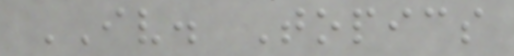IV. Topics
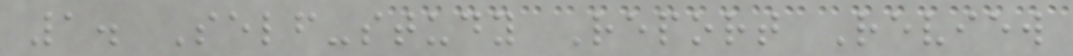1. Self-study Report Review
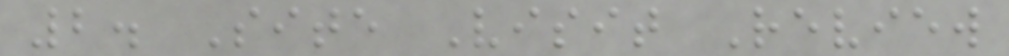2. Site Visit Review
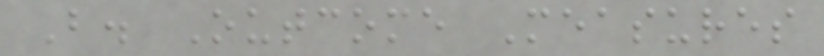B. Outcome Measures
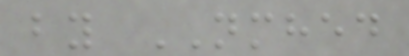by NMHED
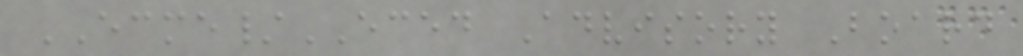ECME/ECED Advisory Board
